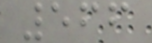566
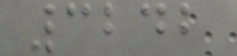3242
